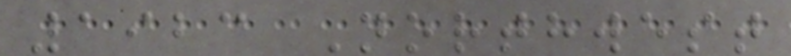1923 Northwest
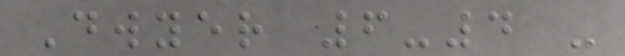Dwyer 6-4 -
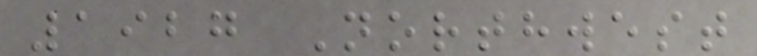1927 Northwest
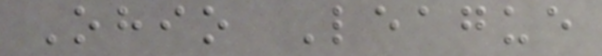Ohio League
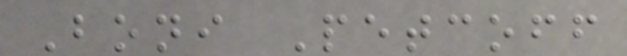Boni Petcoff
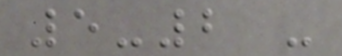5-2 -
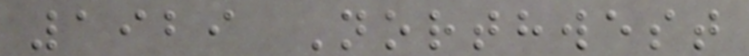1929 Northwest
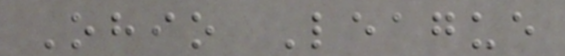Ohio League
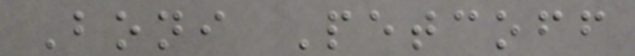Boni Petcoff
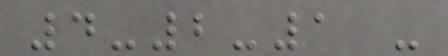4-2-1 -
